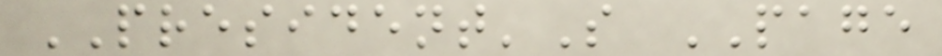PRESIDENT'S PAGE
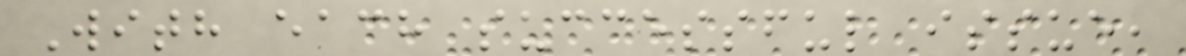With each successful issue,
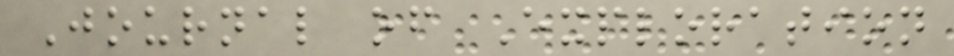Journal of Exploration
